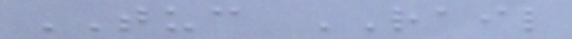TUC RAIL
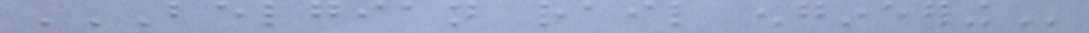BELGIAN RAIL ENGINEERING
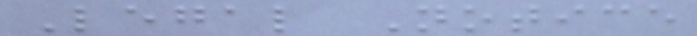Legal Notice
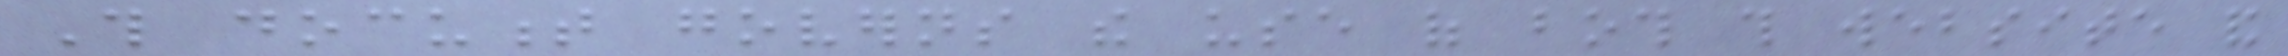This document governs the use of both this website and
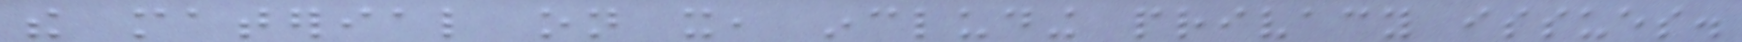the material on it, including privacy issues.
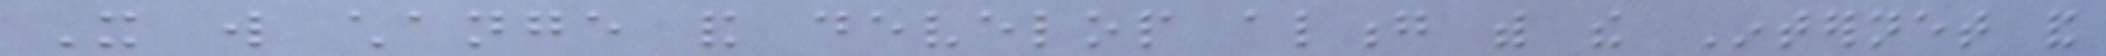It will change and develop along with the Internet and
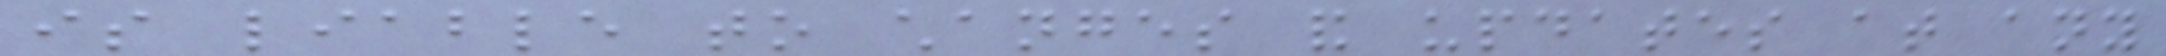is liable to changes and updates at any
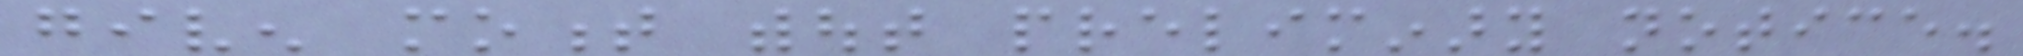given moment without preliminary notice.
